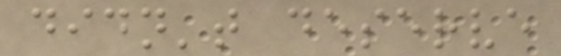didn't deserve
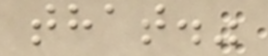that."
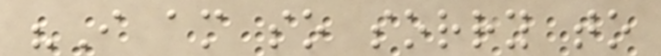"I am so sorry to
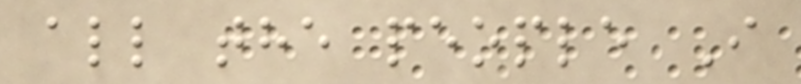all the people I
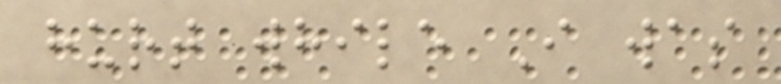hurt while I was
